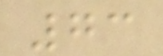73
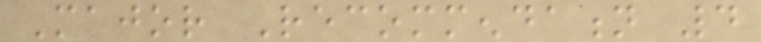Major Recommendation 4
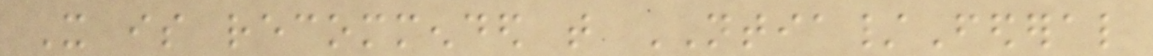It is recommended that NTIA/Federal
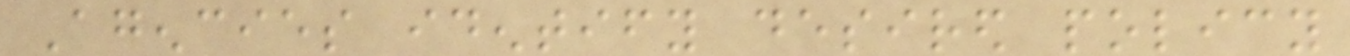Agencies identify desired policy
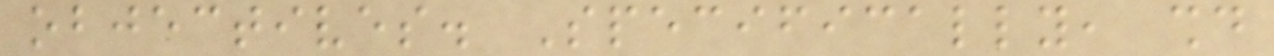objectives. Specifically, should
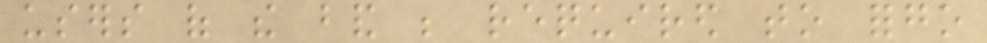users of the band be required to forgo
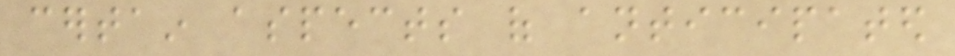certain aspects of anticipated
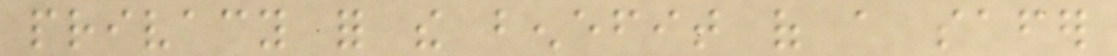privacy for the benefit of a safer
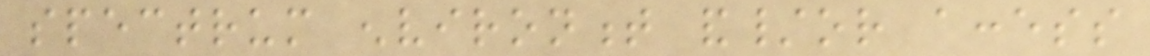spectrum environment and/or access
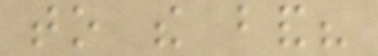to the band?
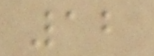12
